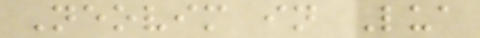Neovim in Lua
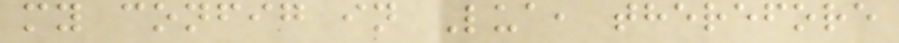my config in Lua, therefore
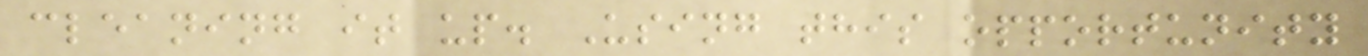cleaning it up. Using this opportunity
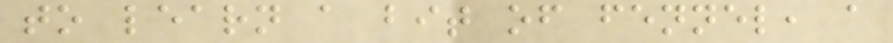to learn a bit of fennel, a
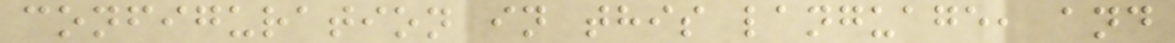configuration in this language, and
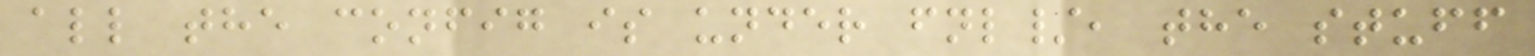all the config is under fnl/, the stuff
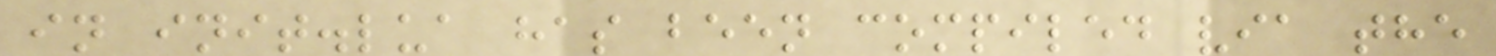in init.lua has been compiled via the
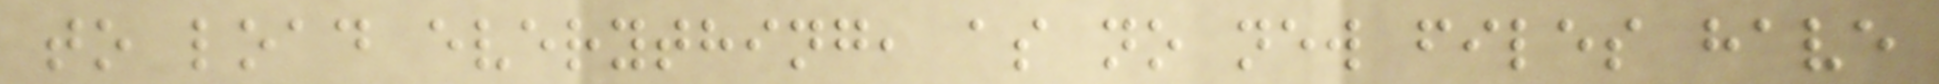to load everything, as no new files have
